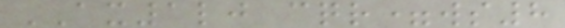AX1lj cqr=ws8
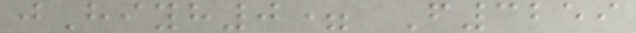jHiyh0= F3259
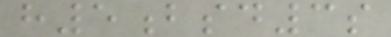h5bsd3s
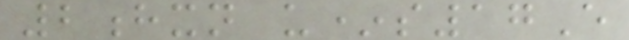2hxn u*s17E
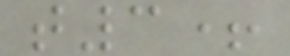t3+
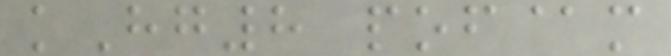kHg8 pof@m
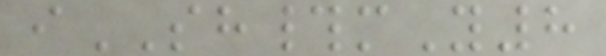iSH#mY8
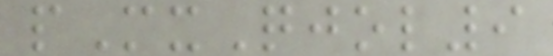pMxQjol9
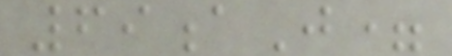69aJ=
